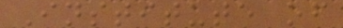Institute of
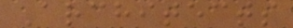Architects
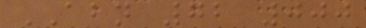ABN 72 000
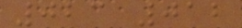023 012
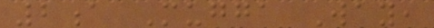2a Mugga Way,
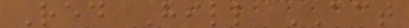Red Hill ACT
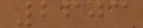2603
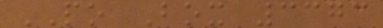PO Box 3373
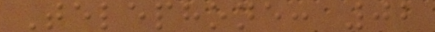Telephone: 02
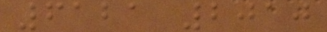6121 2010
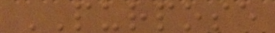PURPOSE
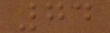74
